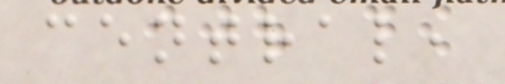central,
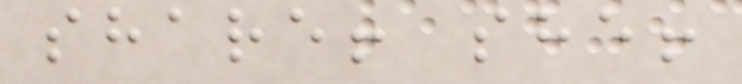share! she!
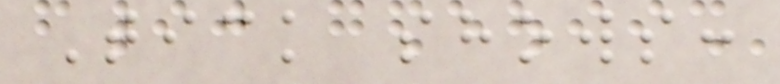Tick shows:
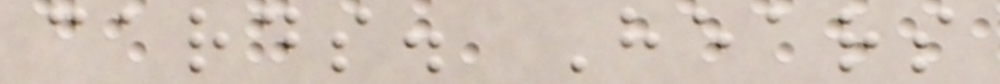cards. Hears
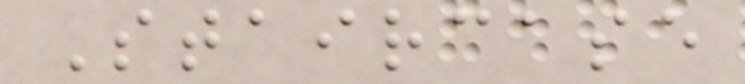Staircase
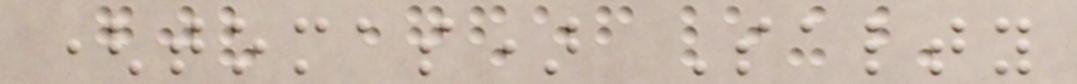(tomas) Salty
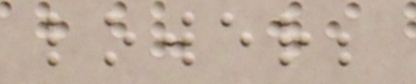lower;
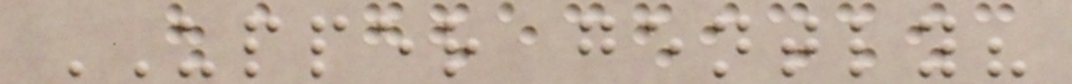UPPER gently?
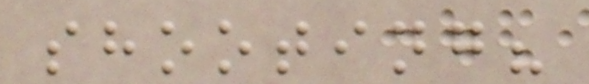shooting?
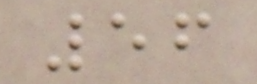56
